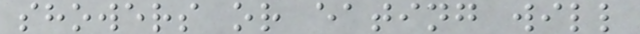showers or eating will
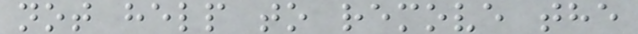not help to remove the
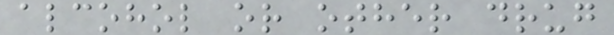alcohol or other drug
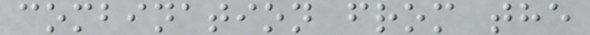combination from the
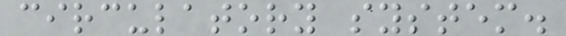circulatory system.
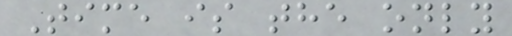Time is the only
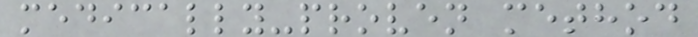medically-proven method
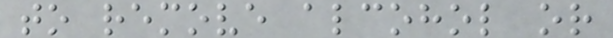to remove alcohol or
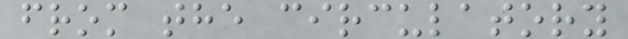from the circulatory
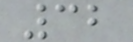32
